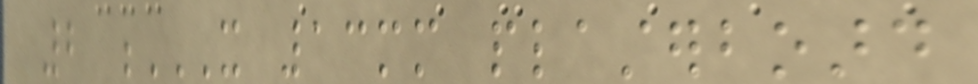2 X 13MM PLASTERBOARD
